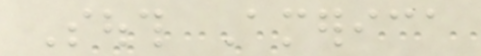South America
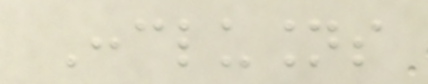Conclusions
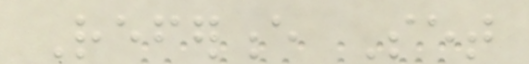Reference Set
